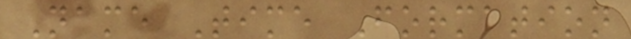Name Time Formation
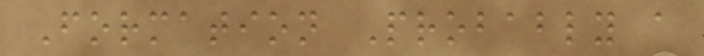Formation Probably a
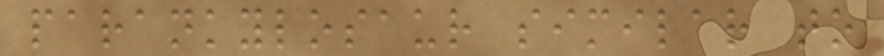parankylosaur similar to
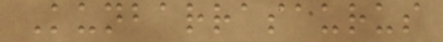Kunbarrasaurus
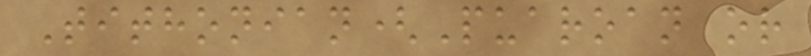Tithonian(Puaroan or
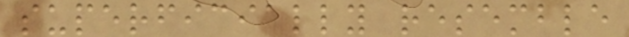superficially resemble
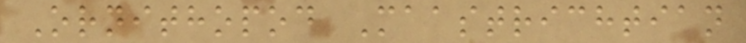Ornithopod Maastrichtian
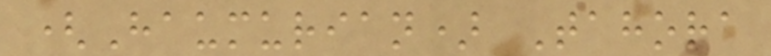(Haumurian) Tahora
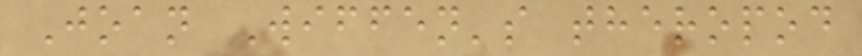Joan Wiffen's theropod
